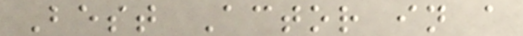Best Actor in a
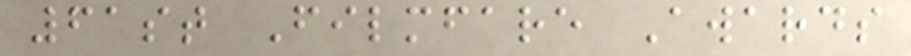61st Filmfare Awards
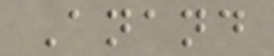Anand
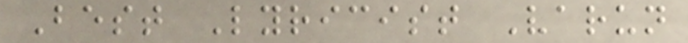Best Lyricist Varun
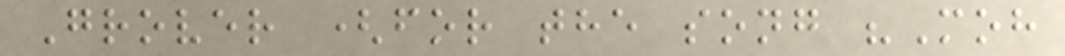Grover (for the song "Moh
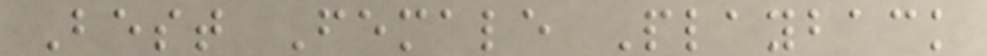Best Female Playback
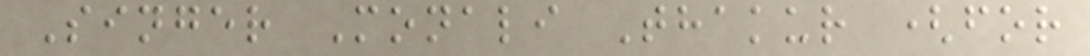Singer Monali Thakur (for
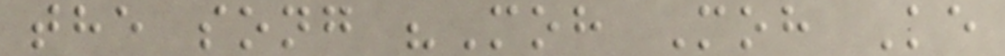the song "Moh Moh Ke
